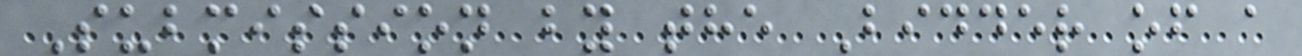Submission by the Bidder of a
